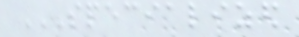SPECIALIZED
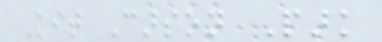Kit Carson Park
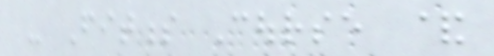- Fitness Course &
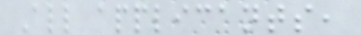All applicants,
